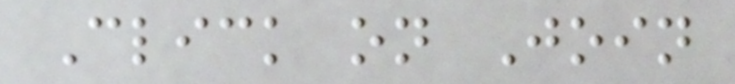Click on Join
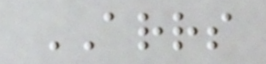ARRS
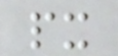px
